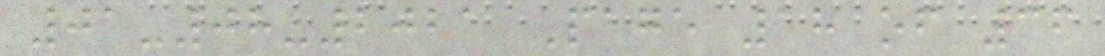01-08-2021 Page 18 of 36
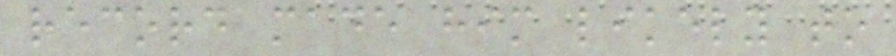record made him likely to
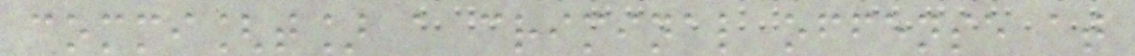commi[t] a criminal offense at
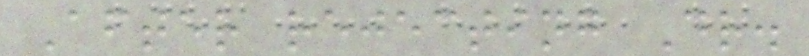After rejecting Dr.
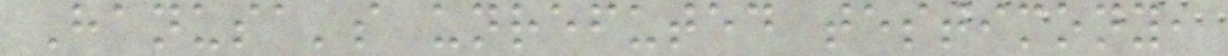Hanusa's unrefuted testimony,
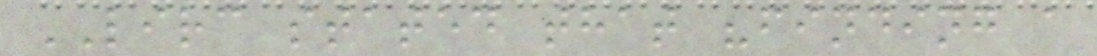LIRC stated that "finding a
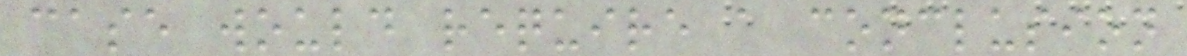case would require a conclusion
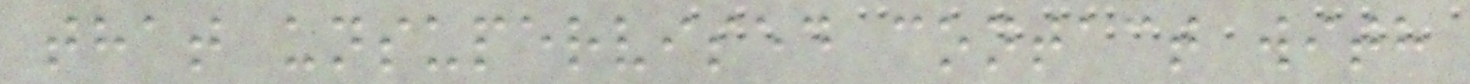that unsupervised contact with
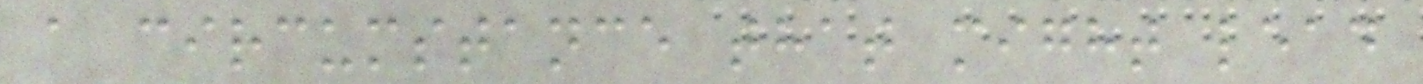a circumstance that might lead
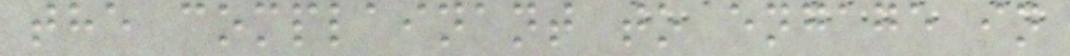the complainant to engage in
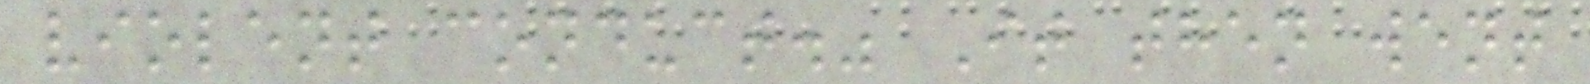violent conduct." It then went
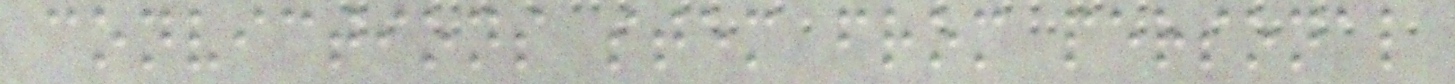convictions stem from personal
